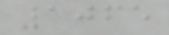1065
